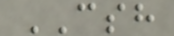CSH
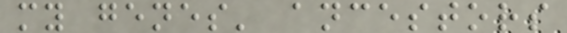my genes' ancestors
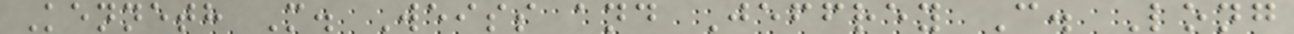Kenneth M. Weiss and Jeffrey C. Long
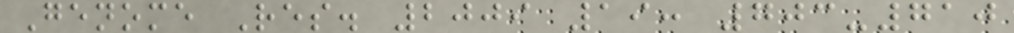Genome Res. 2009 19: 703-710
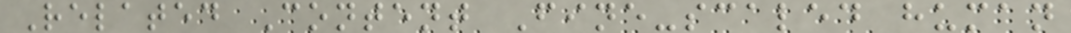Related Content Fine-scaled human
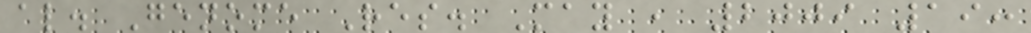al. Genome Res. May , 2009 19:
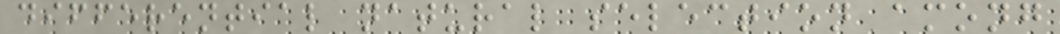differential natural selection among
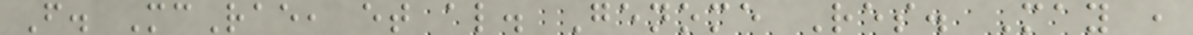F. McRae, et al. Genome Res. May ,
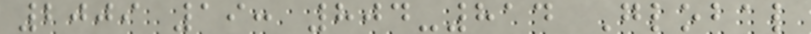2009 19: 804-814 Global
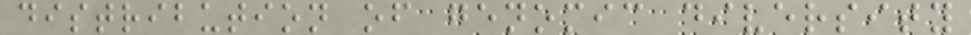distribution of genomic diversity
